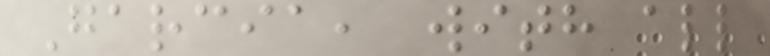Garcia, with all
